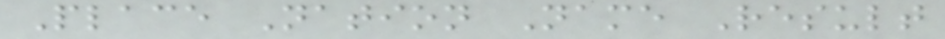Place Nation Name Result
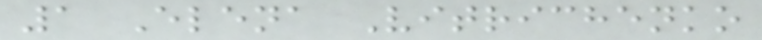1 Elena Vitrichenko
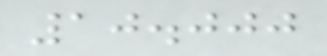10.000
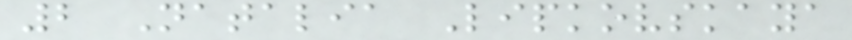2 Natalia Lipkovskaya
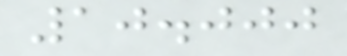10.000
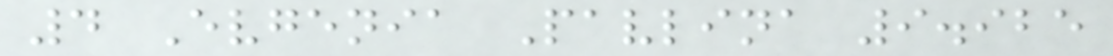4 Evgenia Pavlina 9.925
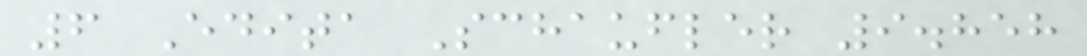6 Edita Schaufler 9.858
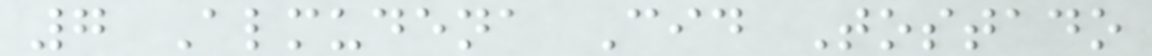7 Almudena Cid Tostado
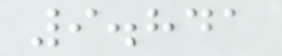9.841
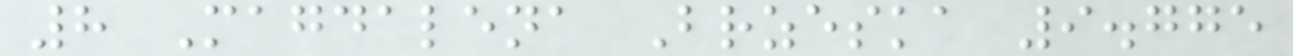8 Magdalena Brzeska 9.775
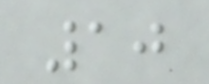10
